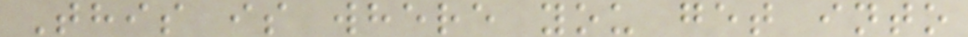This is where you get into
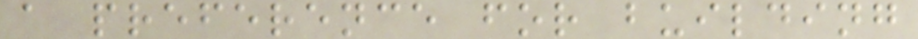a preference for building
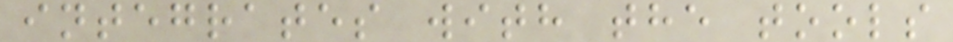integrates with the tools
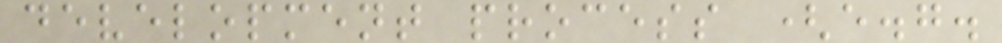development process (e.g.
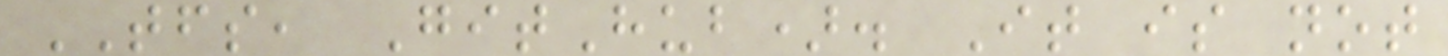TFS, GitHub). It is not
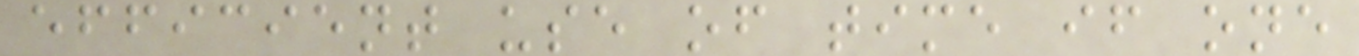efficient use of time if one
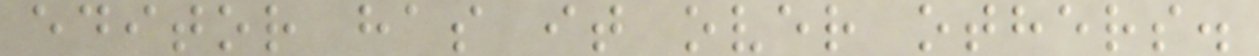editor has it over others.
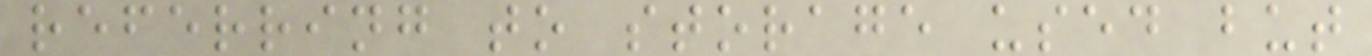referring to storage used but
